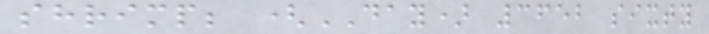shrimp; (DAY) 3652 sixty
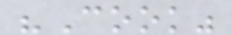"Cook"
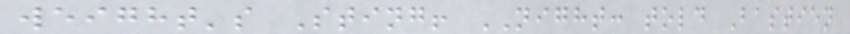weight's Sting! NIGHT: told Bastien
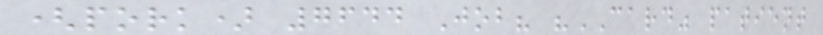(pork) 7644 Job? "CARD" patient
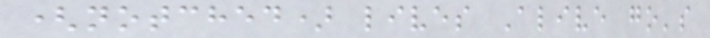(notched) lives Alive go's
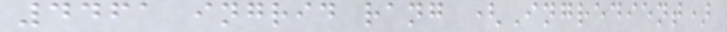4461 ingrid rang (Ingredient)
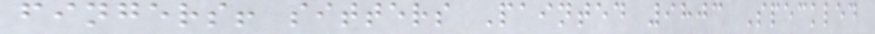fingers! sitters Painted 9803 Speckled
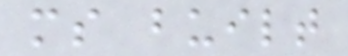ms built
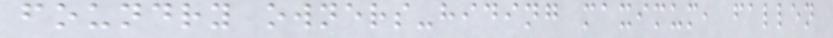foundry owners-hiding maximum, fallen
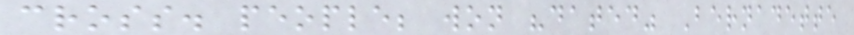cross. people; won "dated" Bernadette
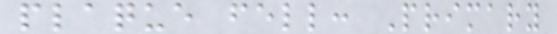plaque fell: Primary
